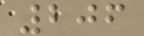206
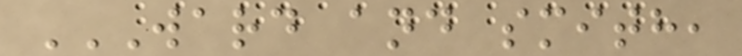WARD AND SMITH,
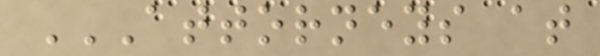ATTORNEYS AT
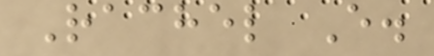Rachel E.
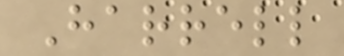Harrell
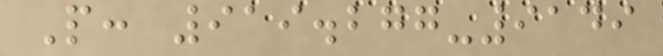P: 919.277-9149
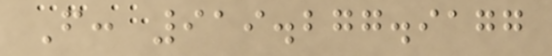F: 919.277.9177
